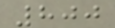800
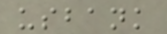usbank
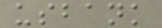usbank
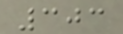303
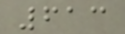613
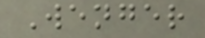Wenger
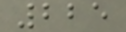225
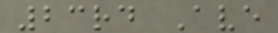23rd Ave
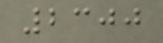2300
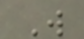W
